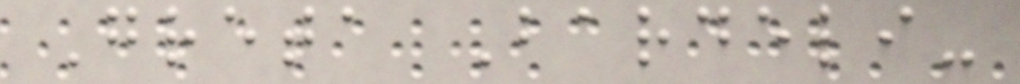Greta Bardeli-
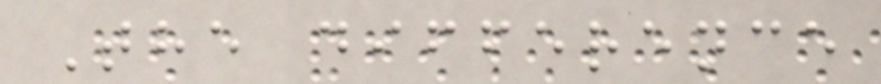The difference
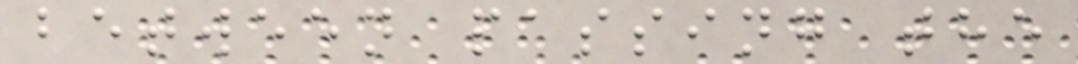between passing the
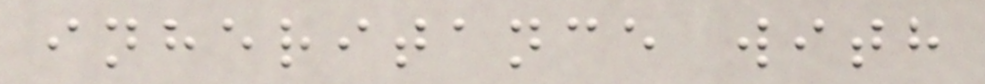inheritance with
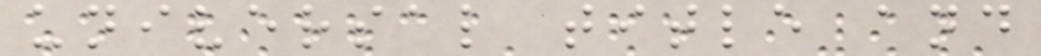universal title and
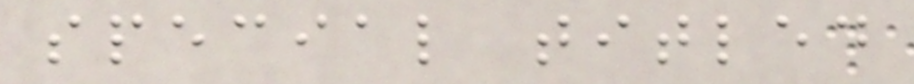special titled
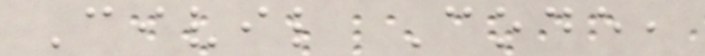Civil Code,
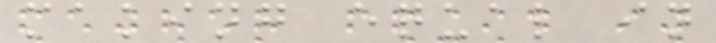making equal in
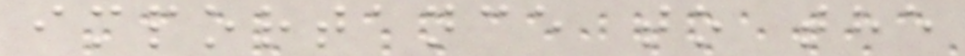importance to the
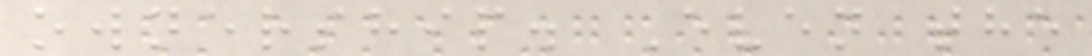ownership. Even the
